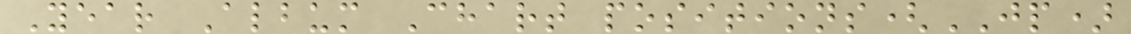Year Album Chart positions(JP)
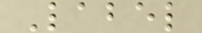Label
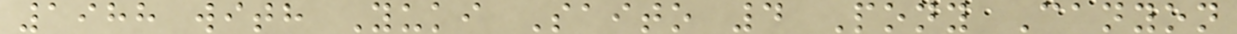1988 with Yuki Saito 4 Pony Canyon
